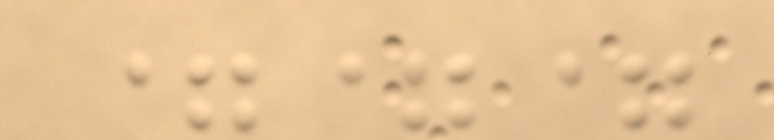===
